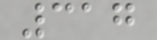317
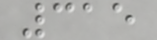315
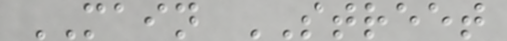MAIN STREET
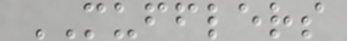MUFFLERS
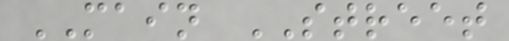MAIN STREET
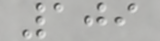109
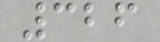326
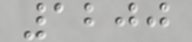1200
